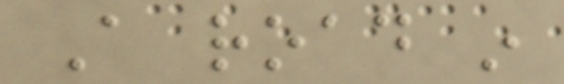A road in
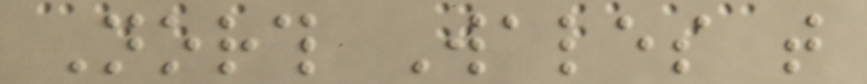North Wales that
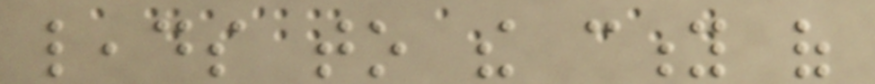leads to the city of
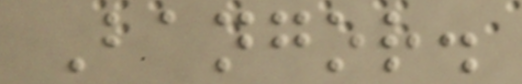Bangor.
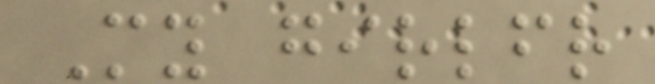My girlfriend
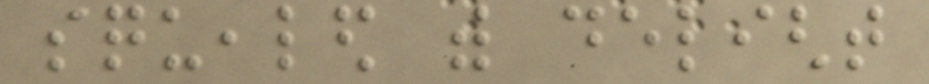squealed with delight
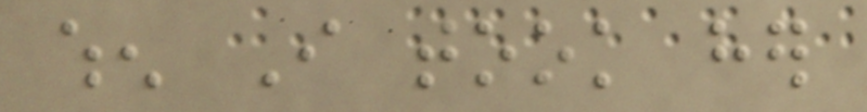when I took her
